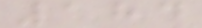184
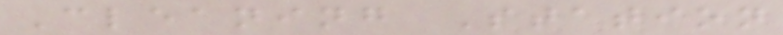Cleaning Station
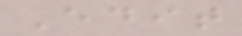Edit
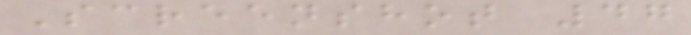Screenshot 47
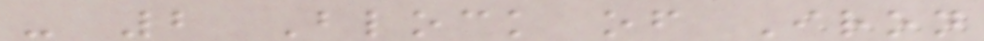- 2 Block of Iron
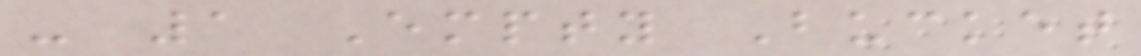- 1 Empty Bucket
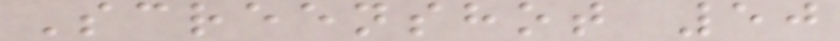Screenshot 50
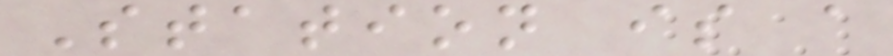Station is a
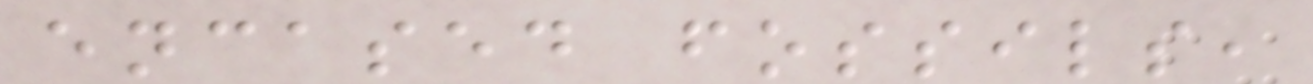encased fossils,
